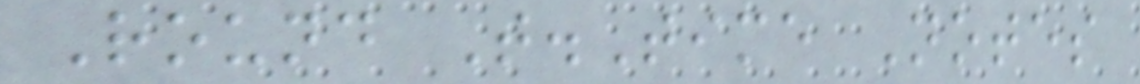Round T.Time Notes
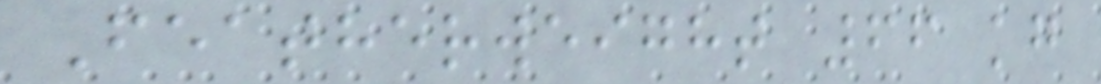Featherweight 66 kg
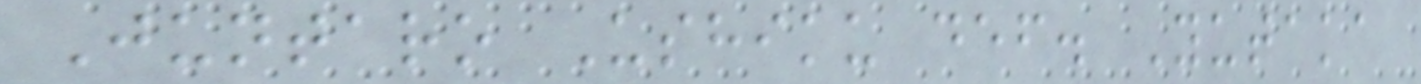Juntaro Ushiku def. Yutaka
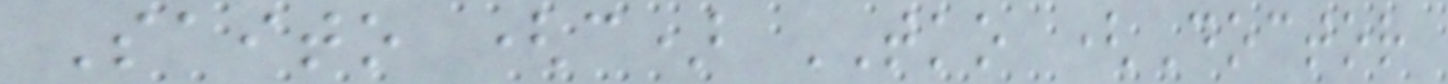Saito (c) TKO (Doctor
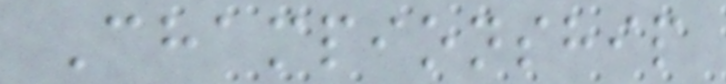Championship
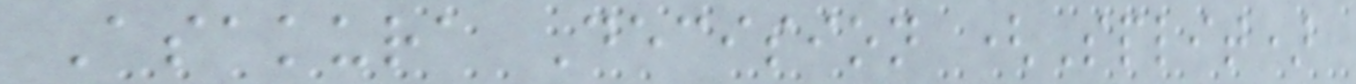Asakura Decision (Split)
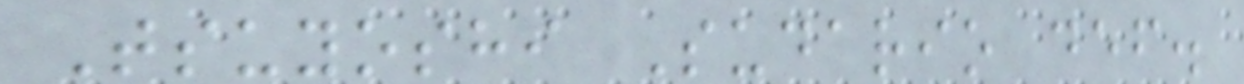Tsuyoshi Sudario def.
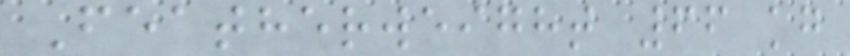Featherweight 66 kg
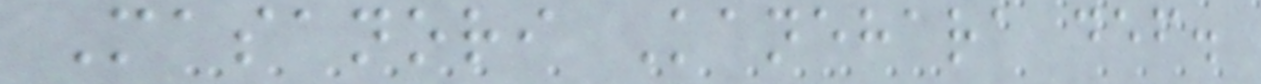Masanori Kanehara def.
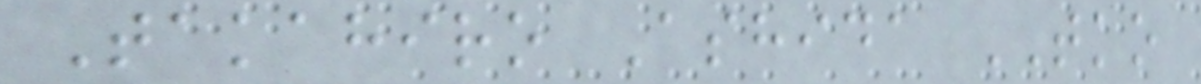Takahiro Ashida TKO
